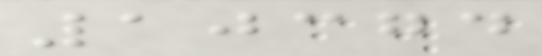10374
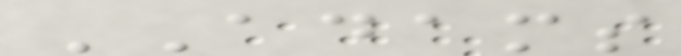ADAMS
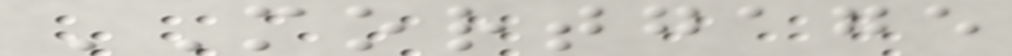MORTGAGE
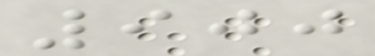900
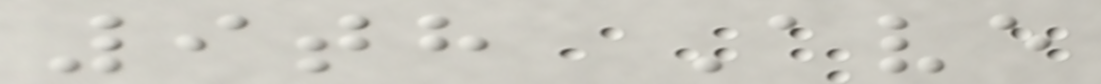9th Ave
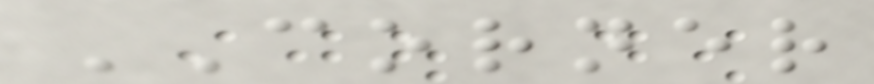CORNER
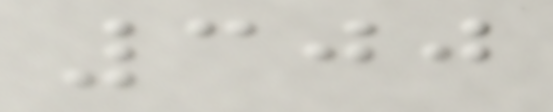300
